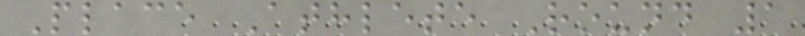Place Athlete Round 1
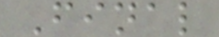Final
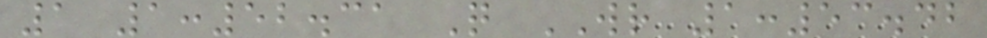1 1:52.31 Q WR 1:53.42
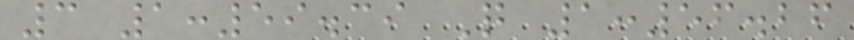3 1:59.39 Q 1:56.26
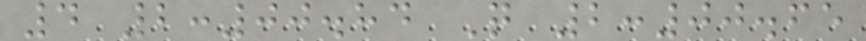4 2:00.84 Q 2:00.65
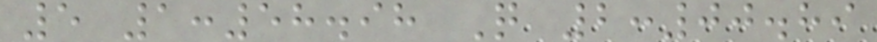5 1:58.98 Q 2:00.89
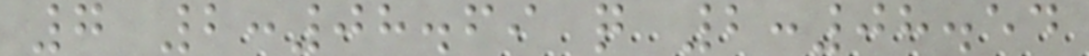7 2:08.69 q 2:08.54
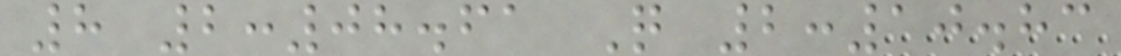8 2:08.61 Q 2:10.83
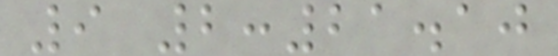9 2:21.10
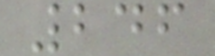246
